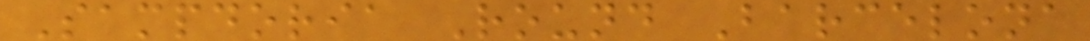Sampdoria Round Barcelona
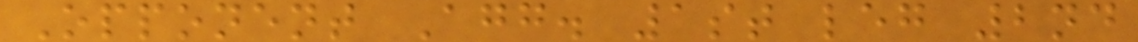Opponent Agg. 1st leg 2nd
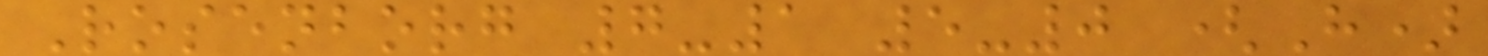Rosenborg 7-1 5-0 (H)
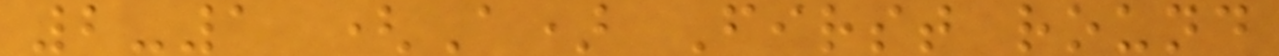2-1 (A) First round
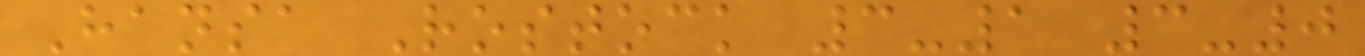Hansa Rostock 3-1 3-0
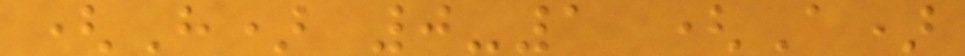(H) 0-1 (A)
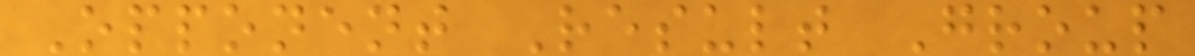Opponent Result Group
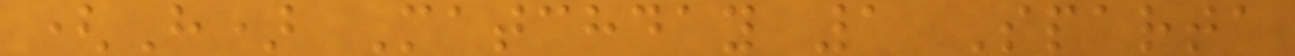(H) Matchday 1 Sparta
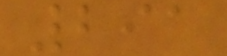291
